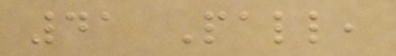41 Pall,
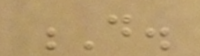D.
